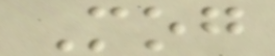Mog
